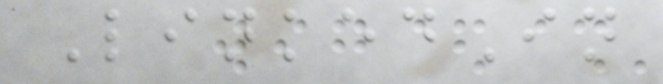LinkedIn
